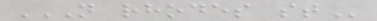N RHODES ST
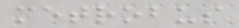metrobus
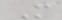M
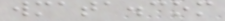wmata.com
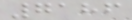7186
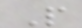P
